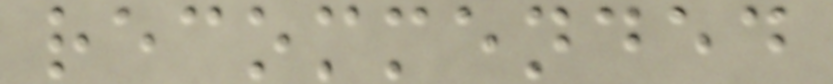recommended
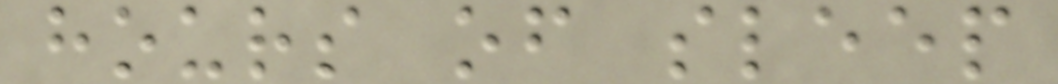hours of sleep
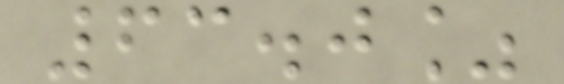63.0%
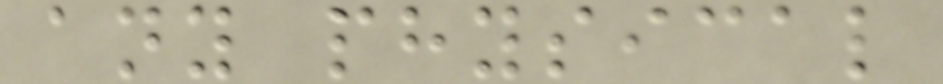any physical
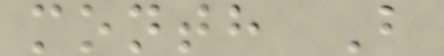month B
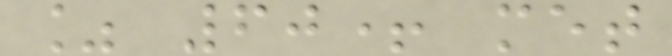% 60+ met
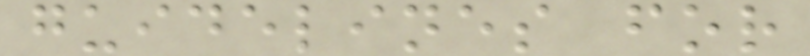guidelines for
